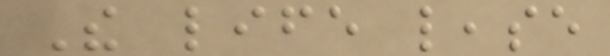The life lease
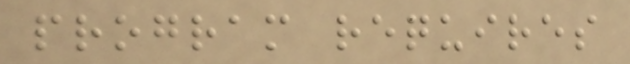program requires
